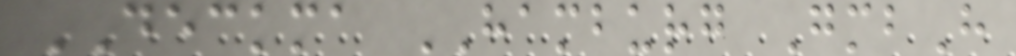DECKMA HAMBURG GmbH
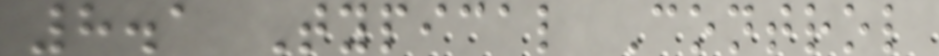8.1 Typical Control
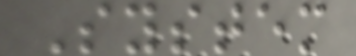System
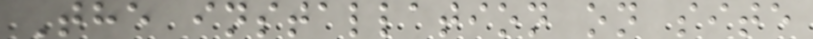The installation on site
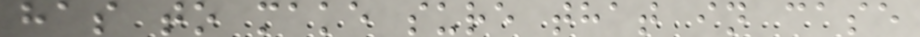has to make sure that in case
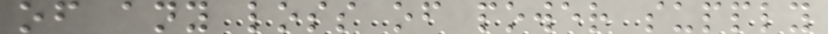of any loss of power supply
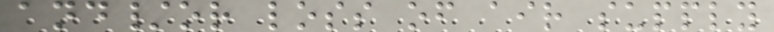and/or loss of air supply
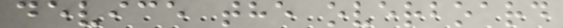device the overboard
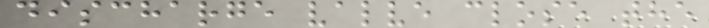discharge valve close the
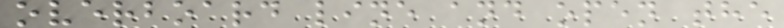overboard line and open the
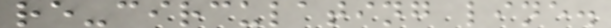re-circulating line.
